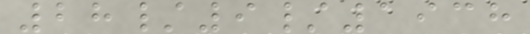28/9/1938
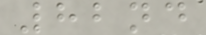82nd
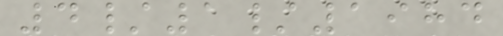4/1/1984
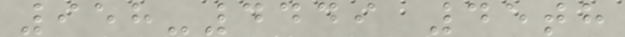958-4449 45th
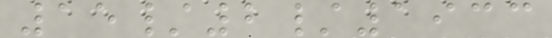15/2/1933
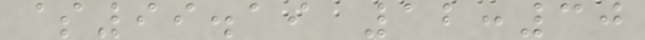$99.19 12:30
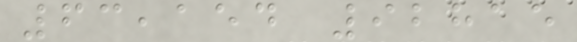63,154 92815
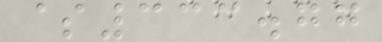$333.77
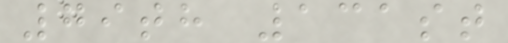79th 131st
